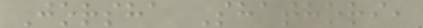Jorsha Shathori,
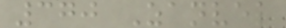370 Zanvel
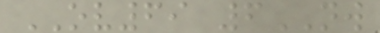OV69 6NW
